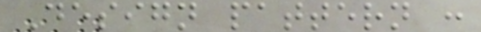Design pattern :
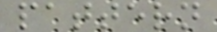pattern
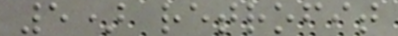5) retrofit
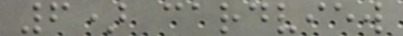6) cardview
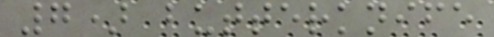7) butterknife
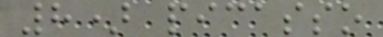8) picasso
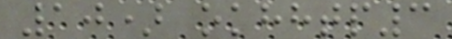10) okhhtp3
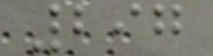297
